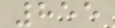855
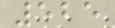525
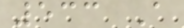533 A
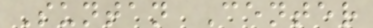Suntan Center
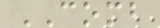COMB
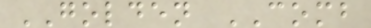GOLDEN COMB
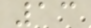13
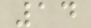14
